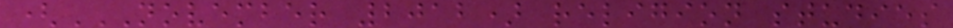(NOVEMBER 2012) RELIGION STUDIES
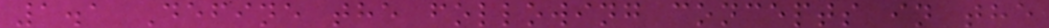1.1 Define the following concepts in the
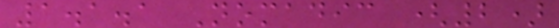1.1.1 Nomadic (2)
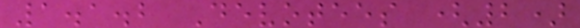1.1.2 Devotees (2)
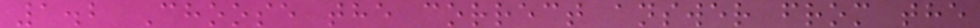1.2 Choose the correct answer from the
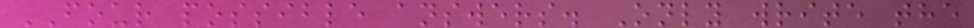FOUR possible answers. Only write the
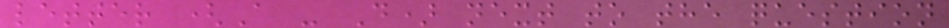letter (A - D) next to the question
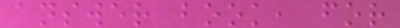answer book, for
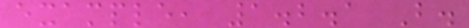example, 1.2.1 B.
